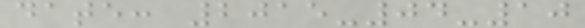date: 2015-04-10
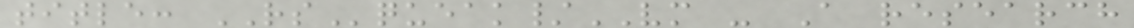title: RSqueak/VM - A research
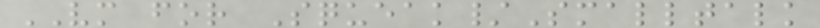VM for Squeak/Smalltalk
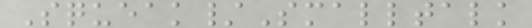Squeak/Smalltalk
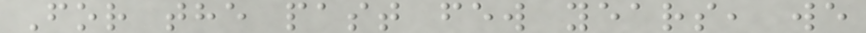For the past few years, we
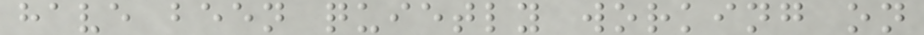have been quietly working on
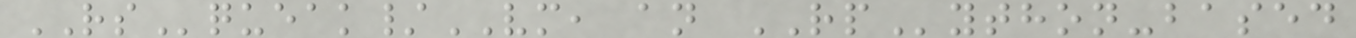RSqueak/VM, an RPython-based
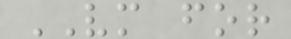VM for
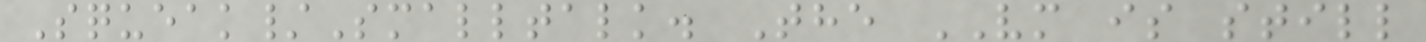Squeak/Smalltalk. The VM is still
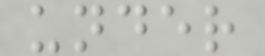under
